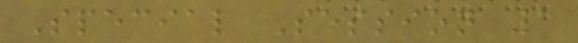Special Session 1
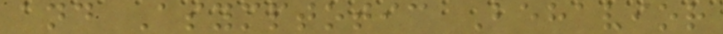and Asymptotic Behavior
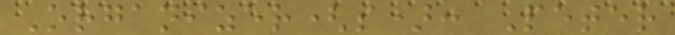Organizer(s): Peter
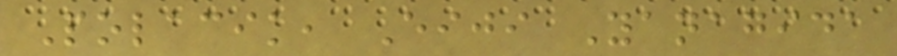Polacik, Eiji Yanagida
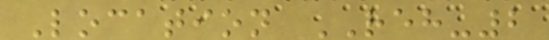Location REH-2
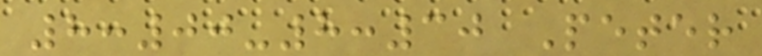8:00-8:30 Peter
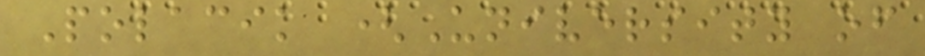Polacik (University of
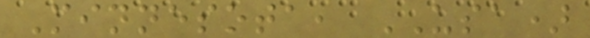Minnesota, USA)
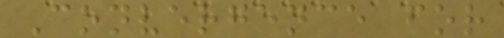Convergence for
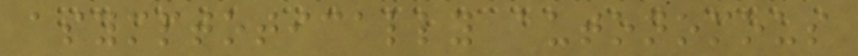asymptotically autonomous
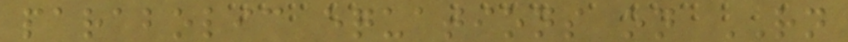parabolic equations on RN
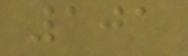101
